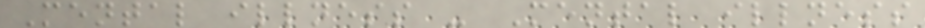Mental illness - Mental illness
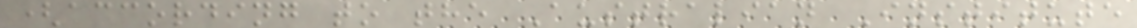(according to the Australian Institute
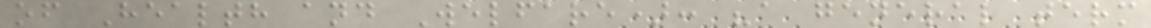of Health and Welfare): "a general term
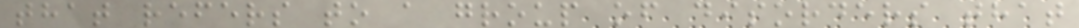that refers to a group of disorders that
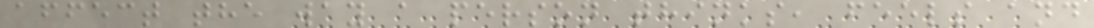affect the way a person thinks, feels and
